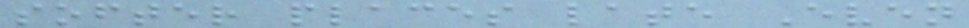softer places late Even
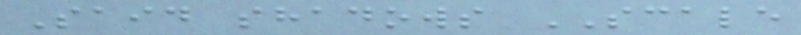Said shadows SCALE
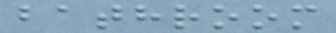bathroom
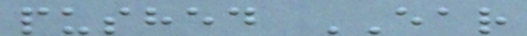pushed EAR
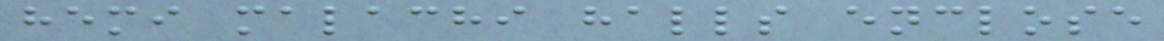hemi malachi halls enclose
